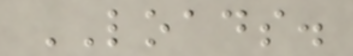LOADS.
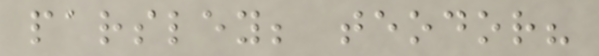parsley; teodor?
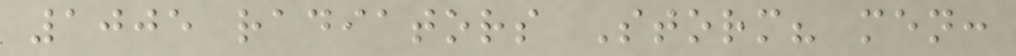1005 radiators Storm? men:
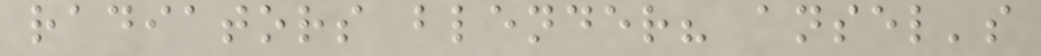radiators blender? ansel's
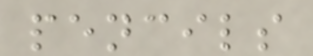pencils
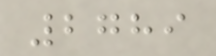2789
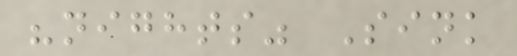"nights" Sink
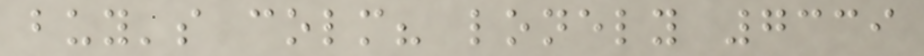buy's colm? lonely 7339
